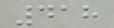418
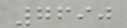7690
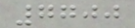7700
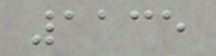1135
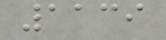1139
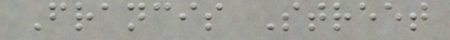Francis Street
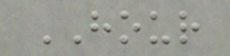HOUR
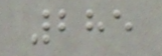285
